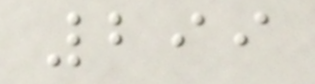299
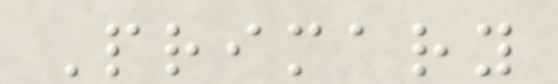Primary
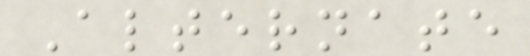Alternate
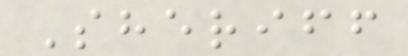Sheriff
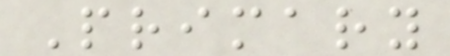Primary
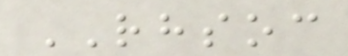RHSOC
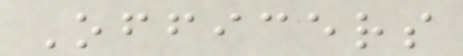Officers
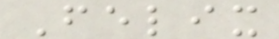Felix
